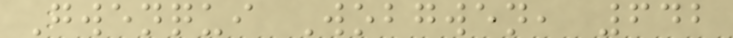Gwenqui Wobgwen, 642
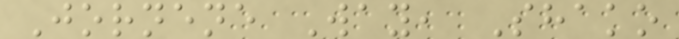Jornene Way, Shako
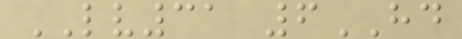LV31 6HD
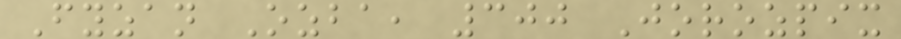Fyzan Ozba, 300 Jorozpix
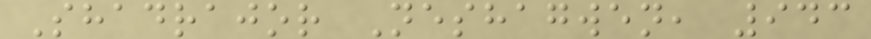Shadrajor Neshagwen, 943
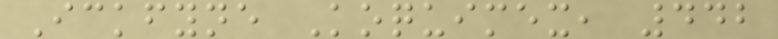Ickfyne Koquimex, 442
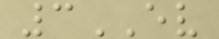3EV
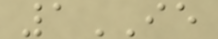1IE
